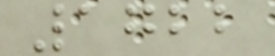1722
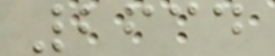2634
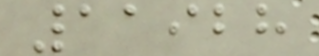11928
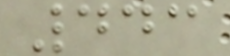443
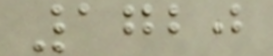1720
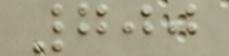700
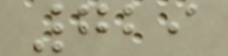729
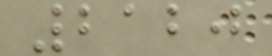2120
